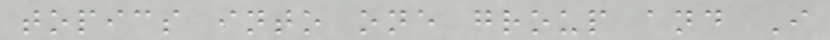topics into one group and I
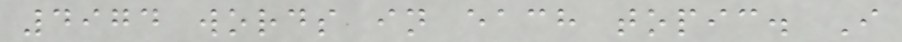4974 words in each topic. I
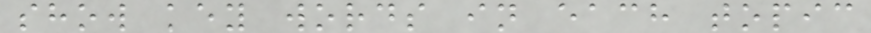show key words in each topic
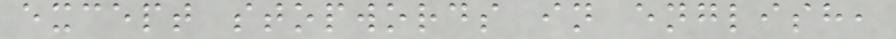except stopwords in english,
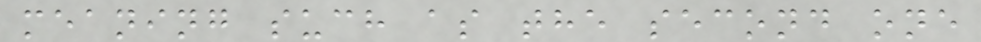meaning such as the second one
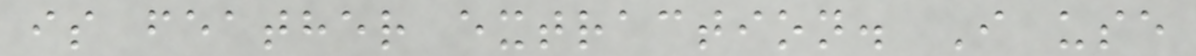is feather extraction. I use
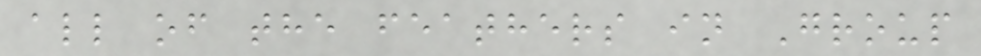all of the feathers in Group
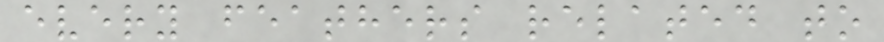every feathers related to
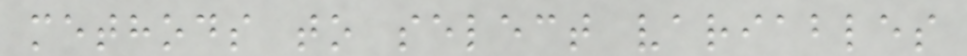methods to select variables
